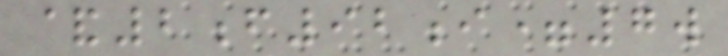&2f92i=7w
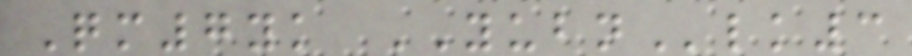Qm7yk YUBNlk3
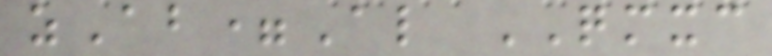zAb=Al QMXC
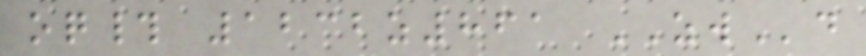oq# 1232z861 ZWd
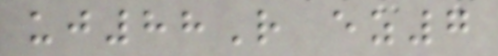uj88R ez7
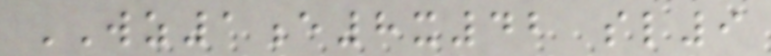WZ1e8x42 sl9
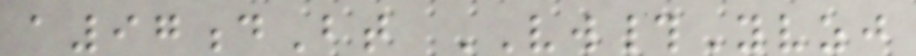a97dBt VW#Yvzj
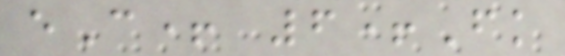eC+ 6+Fk
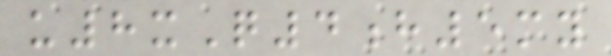u8xQ4h5my
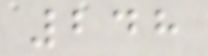248
